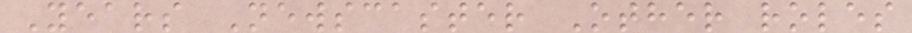Years Newscaster Other roles
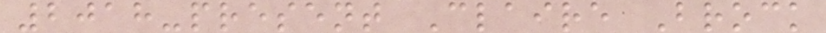2018-present Claire Brock
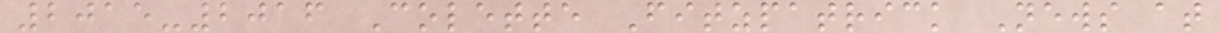2015-2016 Colette Fitzpatrick News at
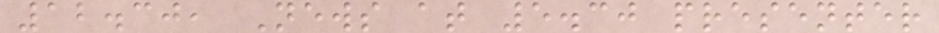12.30, News at 5.30 presenter
